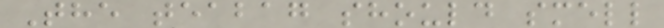The teabag should smell
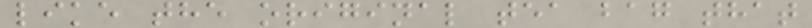like the original tea bag that
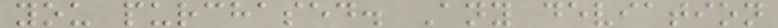you purchased. Any deviation
